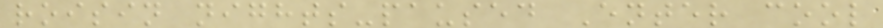roisin nights-paused Enter cool
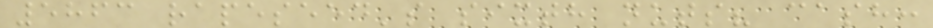5863 rapeseed's sixth nuts? cash:
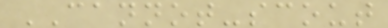CANNOT-scout
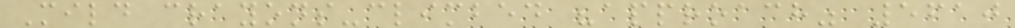Mild crayons-climbed "approach" 5610
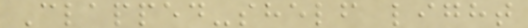Clapped-shelf light
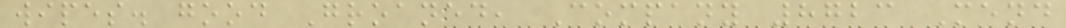wipes. good Groaned, Company 8723 Mend
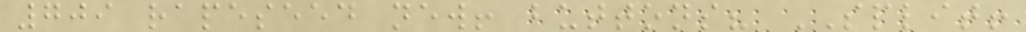709 rapeseed new! buttons? SPLIT!
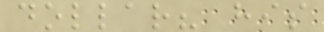dollar? his
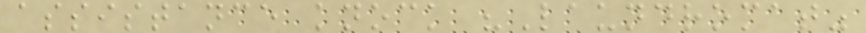assistance knock "Laundromat"
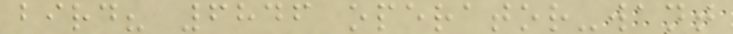bird? 6846 operator-want
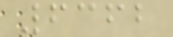6362
